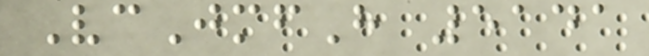VcJmfH 5141
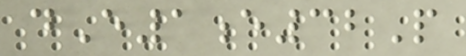dE1e32P
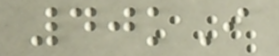40kI
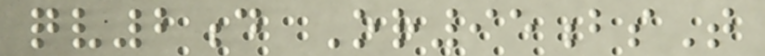qv2d Or95bsT
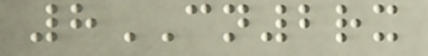8CN2rx
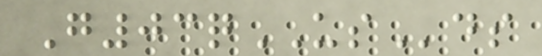G03qUSds
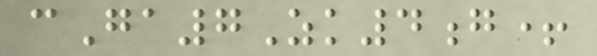cGa7Zk4g+
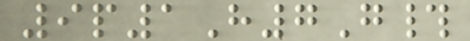9p1H7G#
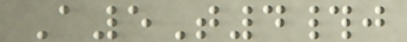A5T4#j
